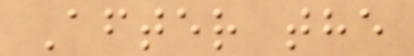After the
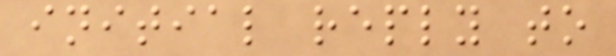initial reply to
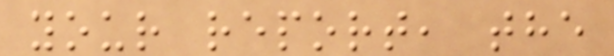your report, the
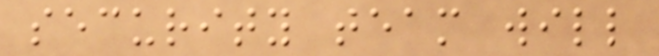security team will
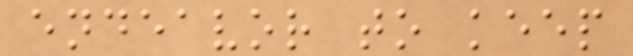endeavor to keep
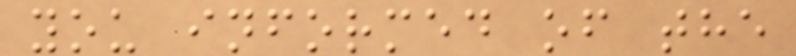you informed of the
